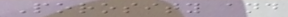Porosity and
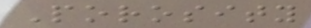Porosity
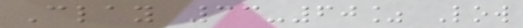Clay 33-60% Low
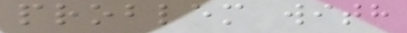problem with
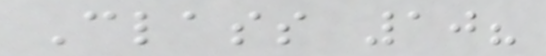Class 10?
